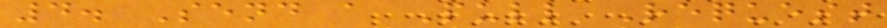4. Send a Pull Request
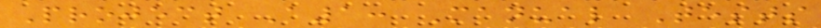Project A1: Manual Tests
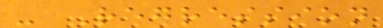- Regression
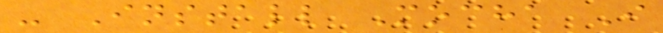- Install Mocha I
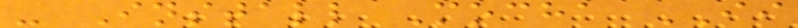- Install Mocha II
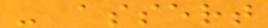- assert
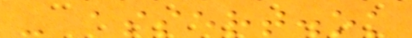- assert.ok
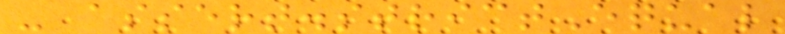- assert.strictEqual
